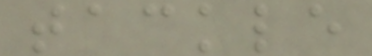tackle
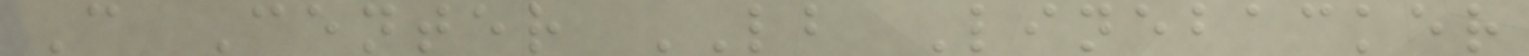C Center LB Linebacker
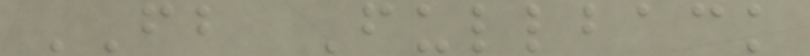FB Fullback
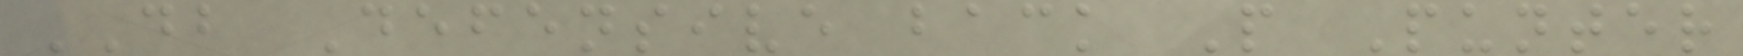DB Defensive back P Punter
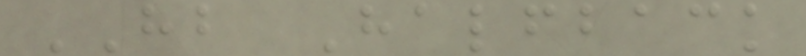HB Halfback
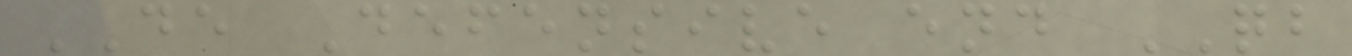DE Defensive end QB
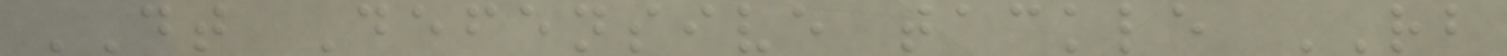DT Defensive tackle RB
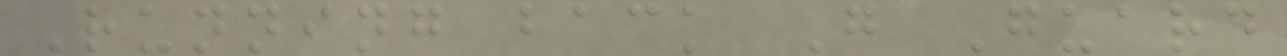Running back G Guard
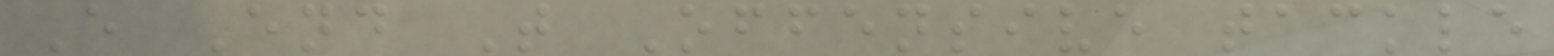E End T Offensive tackle
